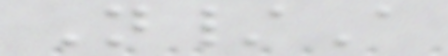N/A
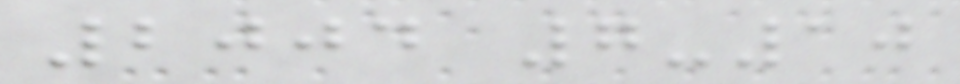2004 7-10
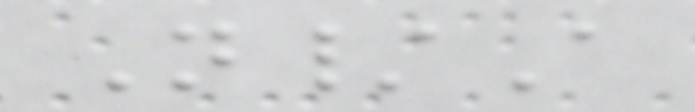N/A
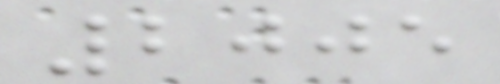2005
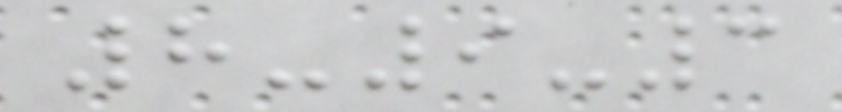8-9-3
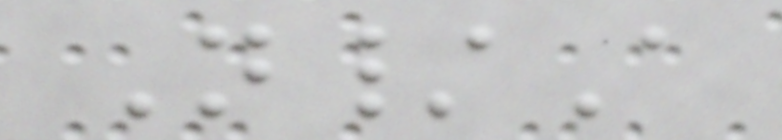N/A
